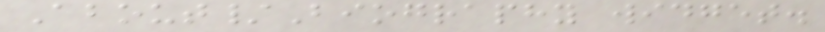About/Biography widget.
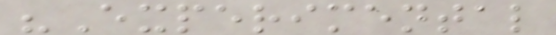"Experimental
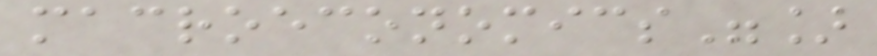macroeconomics"]
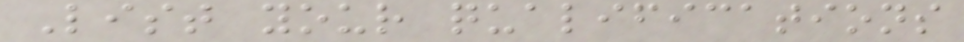List your qualifications
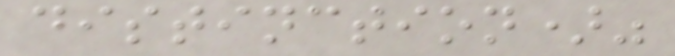distinction)"
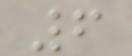6
